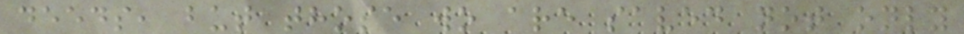deeds, but those wo are saved not only
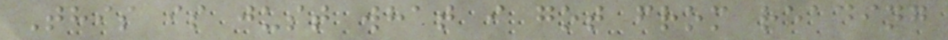This is just what i got from reading
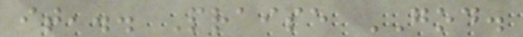it,.. Praise GOD.
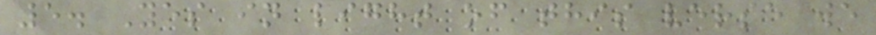5. Yes in light of this verse we
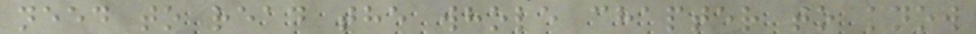need to read the whole chapter to know
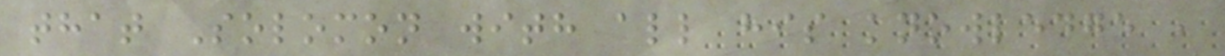that Solomon with all his knowledge ,
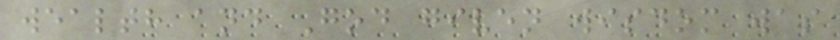wealth and God given wisdom was
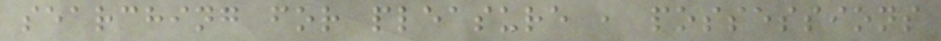searching for pleasure , possessions
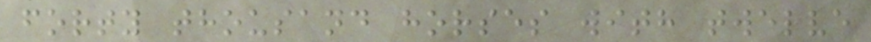forty thousand horses with twelve
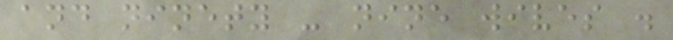and ninety - nine wives .
